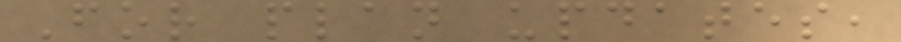For plan updates,
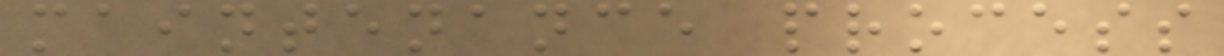maintenance process
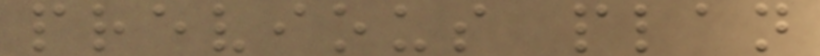previous plan
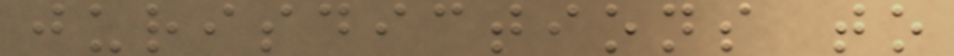jurisdictions to
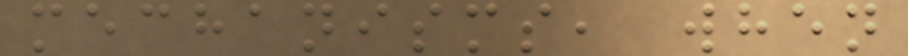mechanisms, when
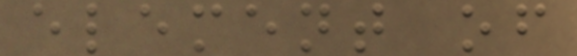element of
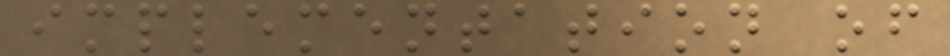implementation of
